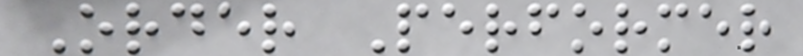Order Performer
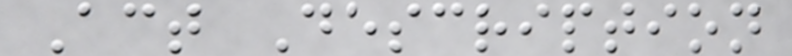Act Description
